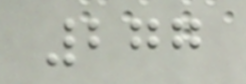277
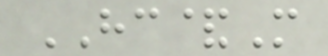HC&M
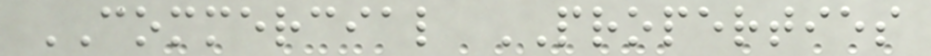COMMERCIAL PROPERTIES
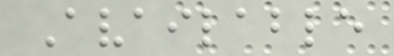Available
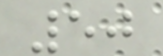50
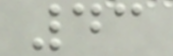43
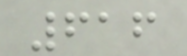616
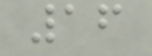16
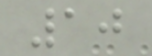10
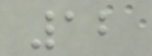12
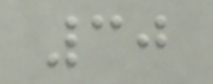30
